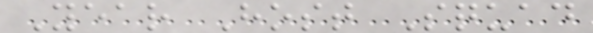Year Host Squad
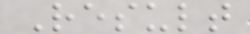Result
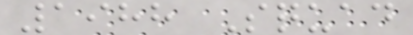1988 Squad
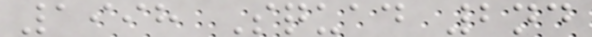1998 Squad 2nd
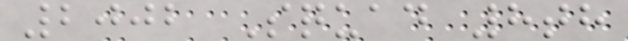2002 Squad 8th
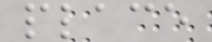place
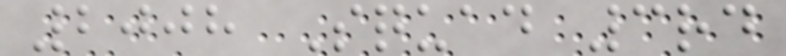2008 Squad 3rd
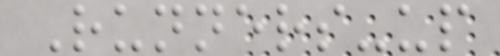Runners-up
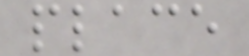place
